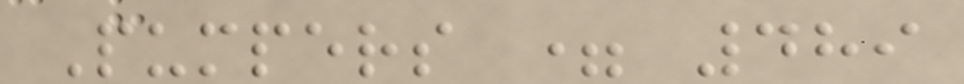Pumpers = 489
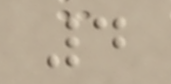4
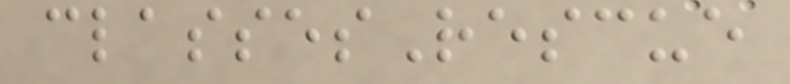classesRescue
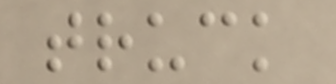truck
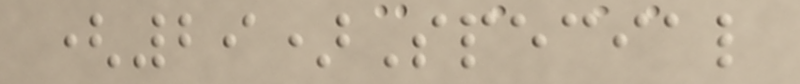(29)Special
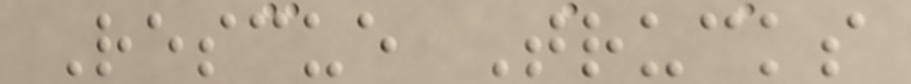Rescue Trucks
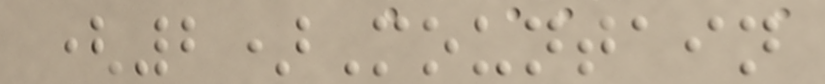(2)Mountain
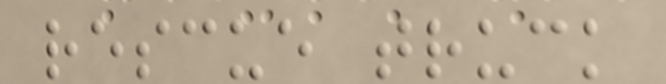rescue truck
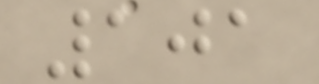101
